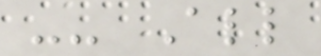-- All
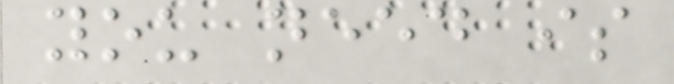you need is
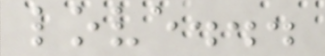love...
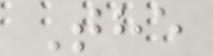The
